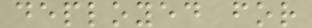deployed for
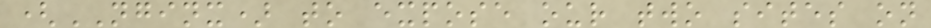(NGINX) to expose our two sites on
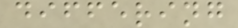differing
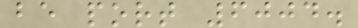be port 6004.
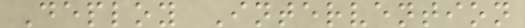Deploy Intervention
